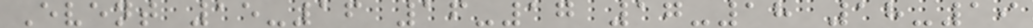Event 15-16 16-17 17-18 18-19
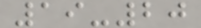19-20
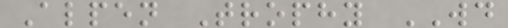Alpen Trophy WD
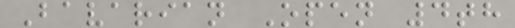Bavarian Open 4th
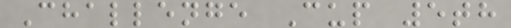Challenge Cup 5th
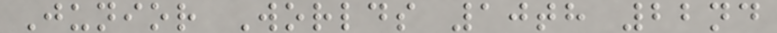Junior Worlds 10th 22nd
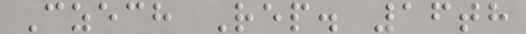Czech Rep. 16th
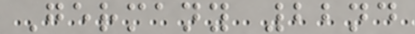Germany 22nd
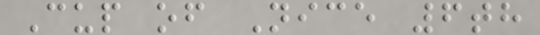Cup of Nice 6th
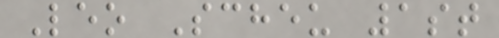Leo Scheu 1st
